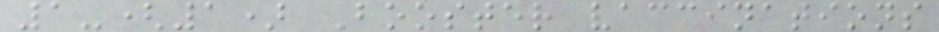1-(1) Booster vaccinations
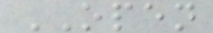OPEN
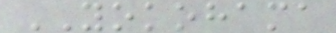YOKOHAMA
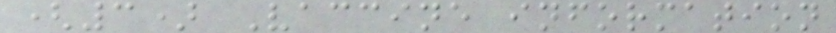(3) Vaccine information
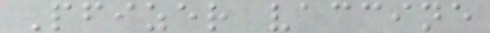Pfizer vaccine
